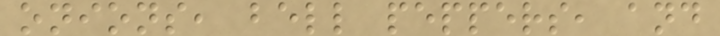onions, bell peppers, and
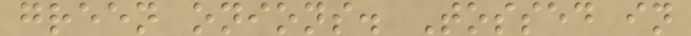green onions. Tossed in
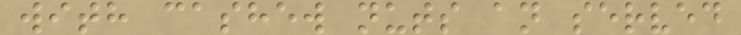with cashew nuts an served
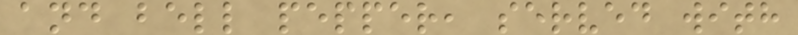and bell pepper, served with
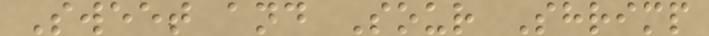Sweet and Sour Shrimp
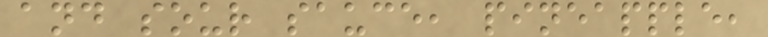and sour sauce, pineapple,
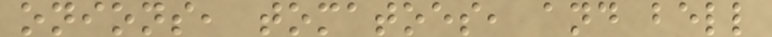onions, tomatoes, and bell
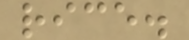rice.
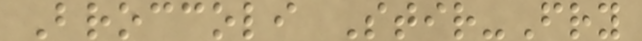Broccoli Stir-Fry
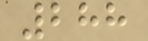288
